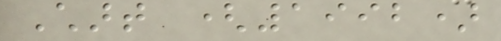Chart (1992)
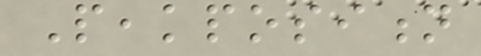Peakposition
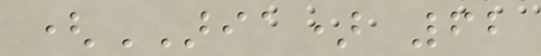(ARIA) 62
